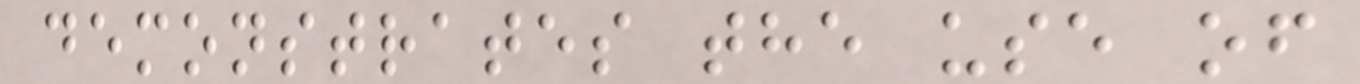demonstrates the use of
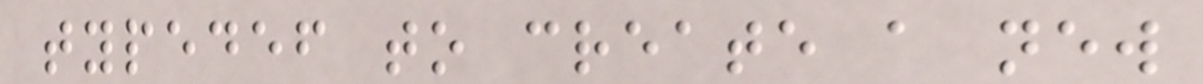typedef to create a new
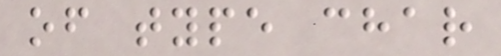of type char
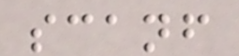scanf
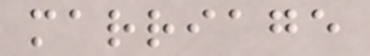marriage
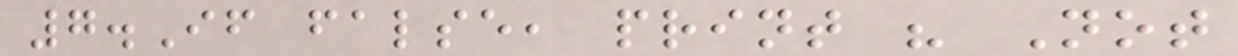7.If false, print " Not
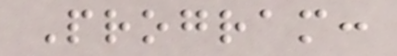Program:
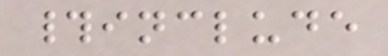#include
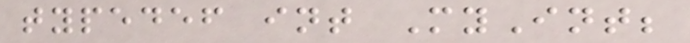typedef int MyInt;
